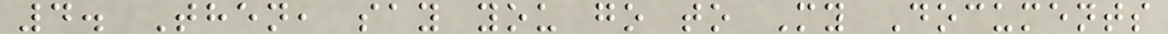4. Then, say you go to My Documents
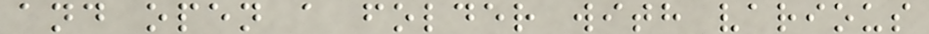and open a folder with various
